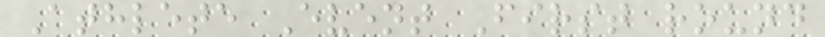Athlete Event First round
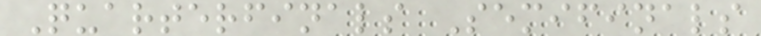Quarterfinals Semifinals
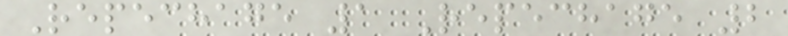Repechage 1 Repechage 2
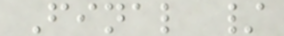Final /
